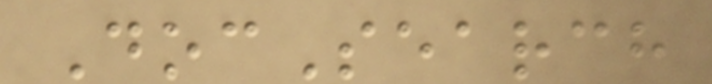DocSearch
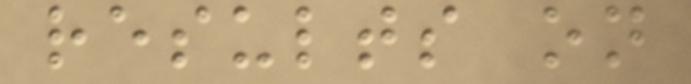results on
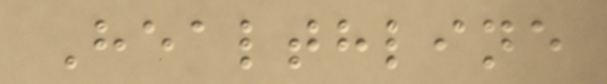Healthline
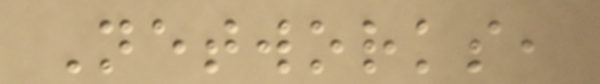Networks,
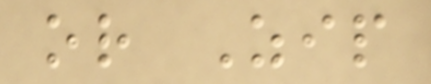or Zip
